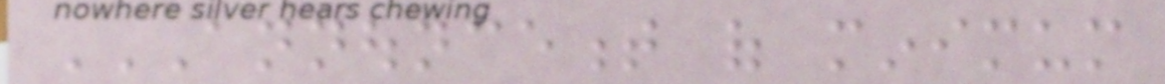ANNOUNCEMENT OF MINIMUM
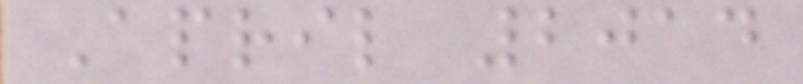April 2014
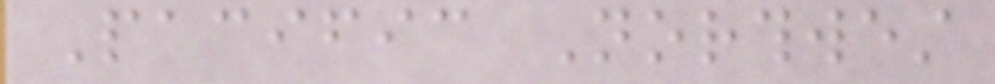Pacific Northwest
